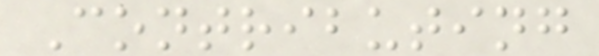Contributing
